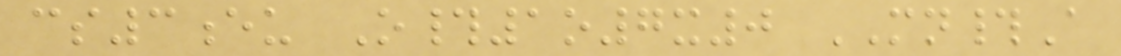cs3eu O#1o7x0 MN#A
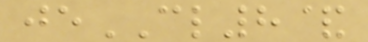jeCL8&
